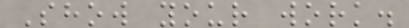Show your work.
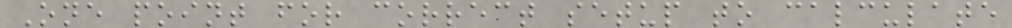One point for correct setup to calculate
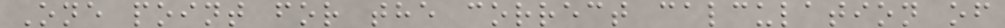One point for the correct calculation of
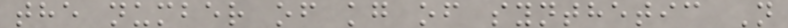the number of kg of synthetic N
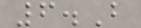6.B
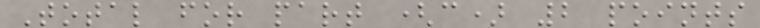Total for part (c) 2 points
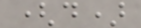(d)
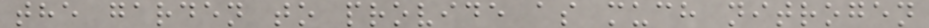the garden to provide as much nitrogen
